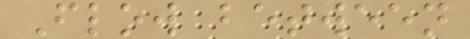Flow between
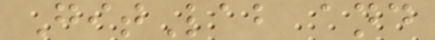GitLab and
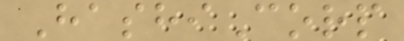HashiCorp
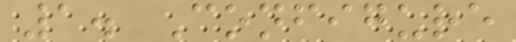1. Configure
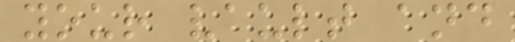your vault and
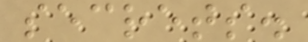secrets.
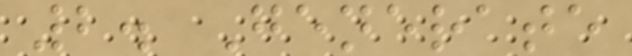2. Generate
